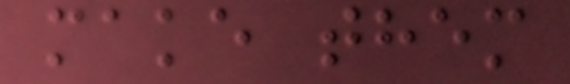make them
